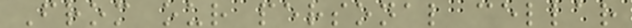From our personal cellar
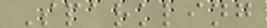Sparkling
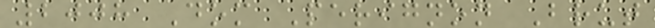2008 Dom Perignon Brut
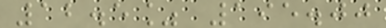12.5% 195.00
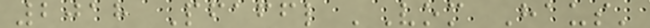2018 Pfaffl 'Vom Haus'
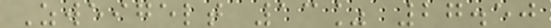Zweigelt 13% 27.50
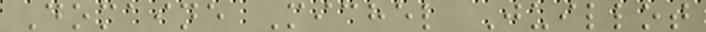Domaine Michel Juillot
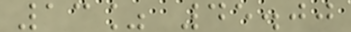13% 45.00
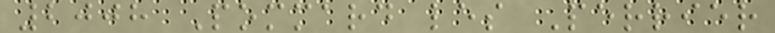2008 Pommard les Perrier
